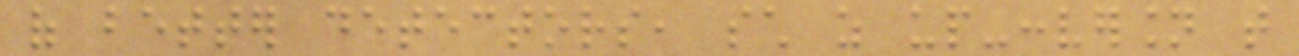of better detectors, such as up-conversion that
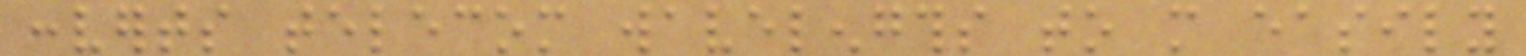converts telecom wavelengths to more easily
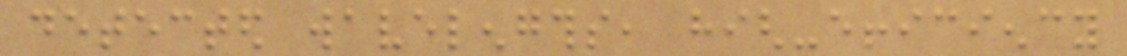detected wavelengths, high-efficiency
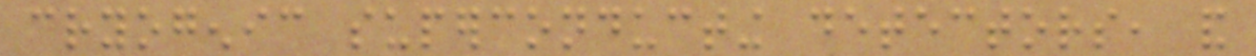cryogenic superconducting detectors, and
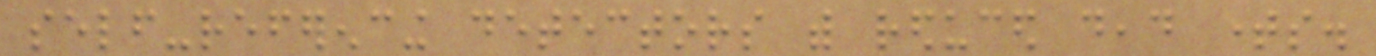self-referencing detectors with reduced dead times.
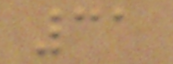31
